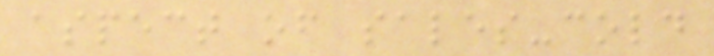aspect of sales-cold
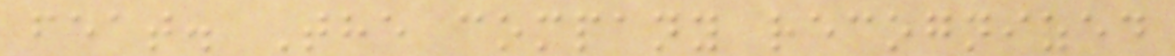feat. The company recognized
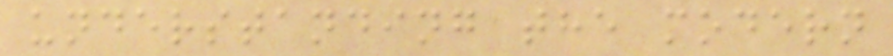understanding the modern
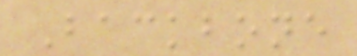Backbone
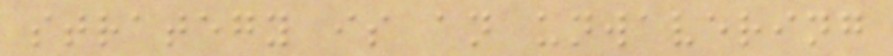strategy is an unwavering
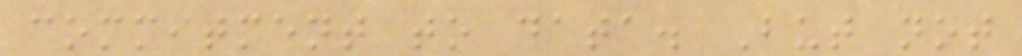commitment to data. But not
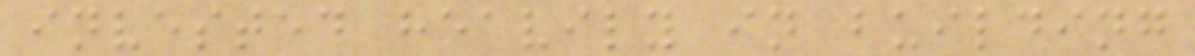invested heavily in building
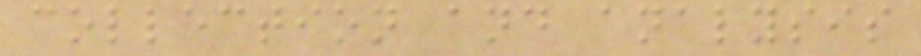collection and analysis
